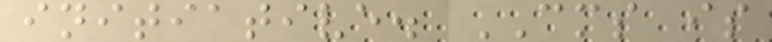initiative. CMS is
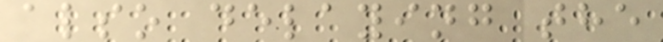also delaying the
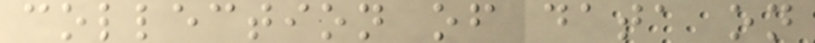collection of data on
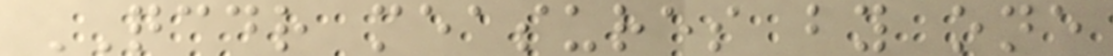QCDR measures by one
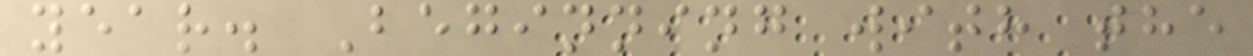year. Beginning with the
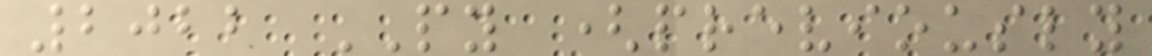2022 PY (previously
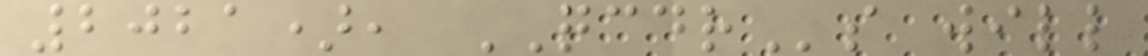2021), QCDRs will
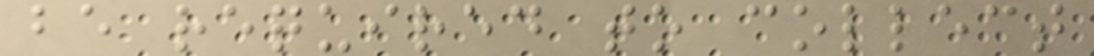be required to collect
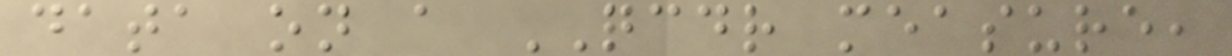data on a QCDR measure,
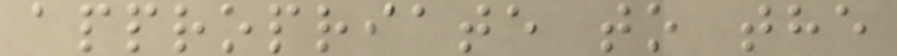appropriate to the
